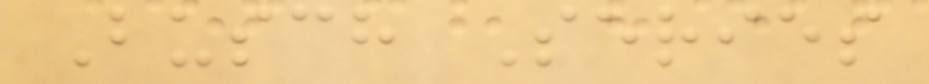Busch Series
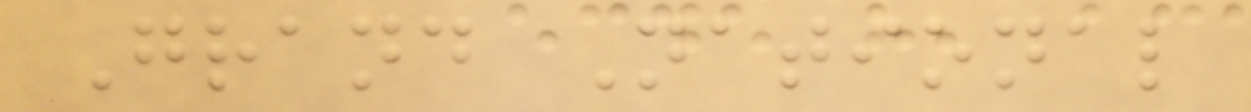Grand National
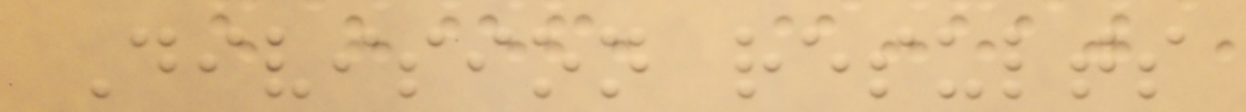Division results
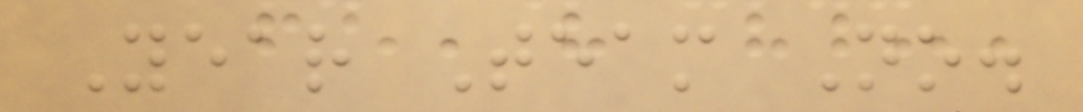Year Team No.
